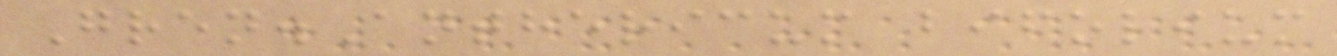Gren.Anthericum bifolium
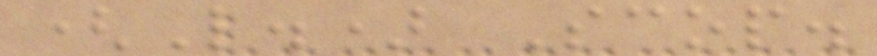(L.) Scop.
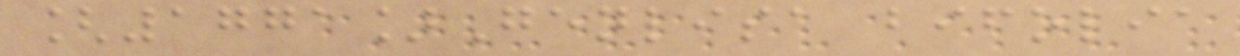[1771]Genlisa bifolia
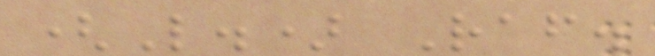(L.) Raf.
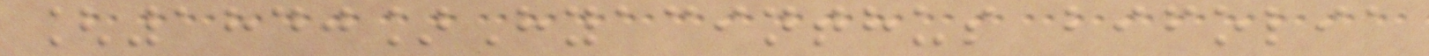[1840]Hyacinthus bifolia
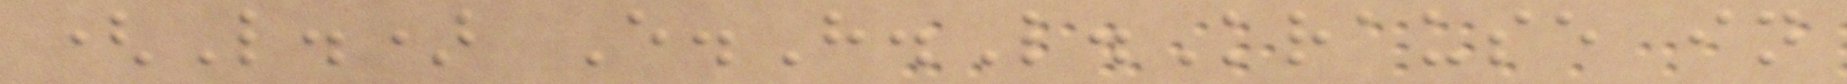(L.) E.H.L.Krause in
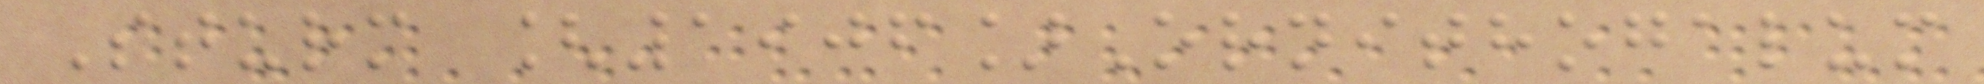Sturm [1906]Ornithogalum
